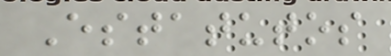Estatutos
